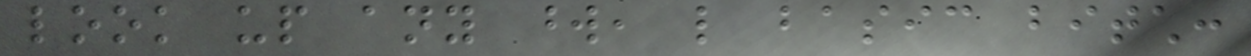look up any word, like basic bitch:
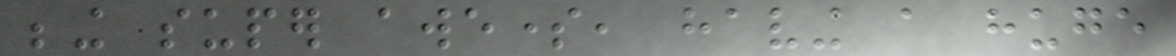being super awesome, having a huge
